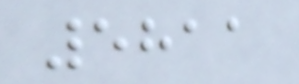5811
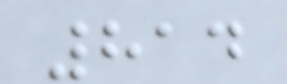814
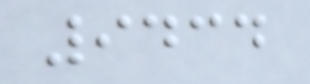9434
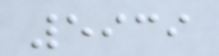5939
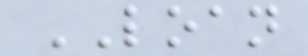LOAN
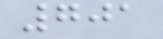701
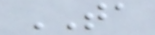TA
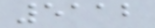5112
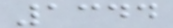1344
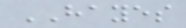HAYES
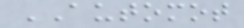AUTOMOT
